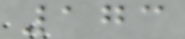173
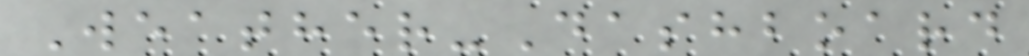Weather-Dashboard
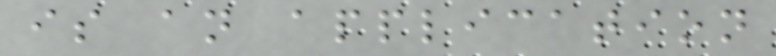is an application
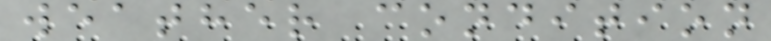weather condition
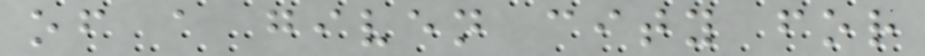of a given city for
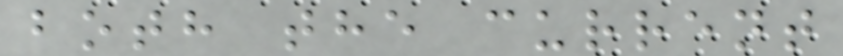both the current
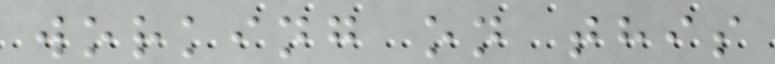working on this
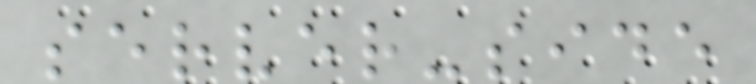server-side
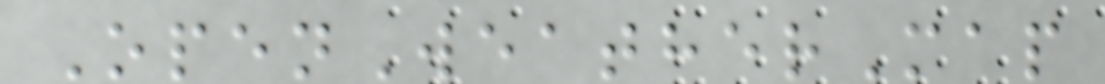OpenWeatherMap
